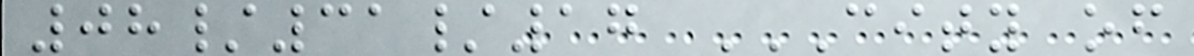08/31/17 CITY OF
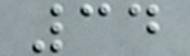34
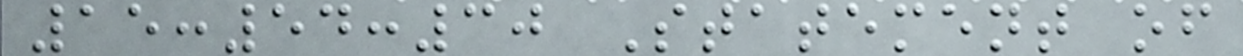15:54:30 Statement of
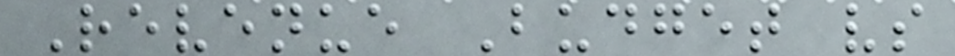Revenue Budget vs
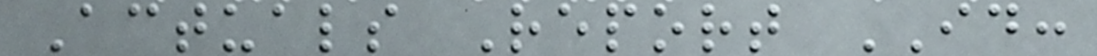Actuals Report ID:
